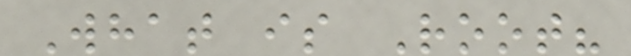What is Root?
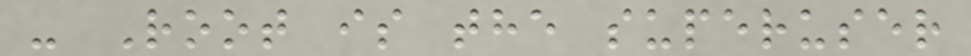- Root is the superuser
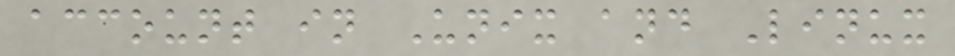account in Unix and Linux
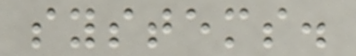systems.
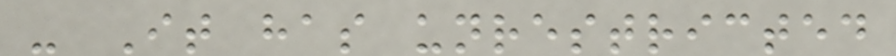- It has unrestricted
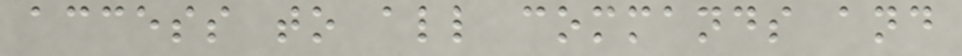access to all commands and
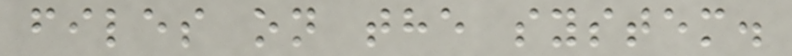files on the system.
